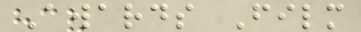Awards Film
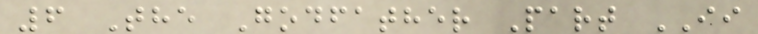6 The Godfather Part II
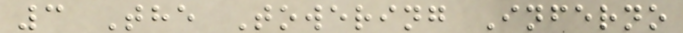3 The Towering Inferno
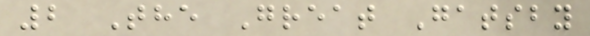2 The Great Gatsby
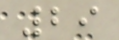29
